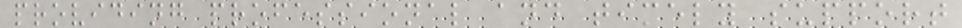providing professional and timely support
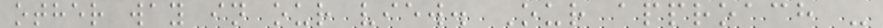other way in our view. Our approach -
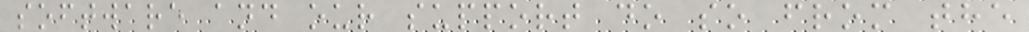software and our support do so from the
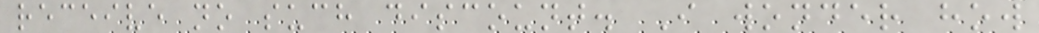receive no such discount. I wonder how
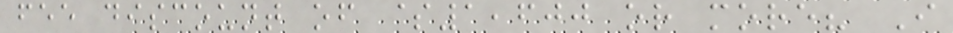fee discount of $1,600 or more? I
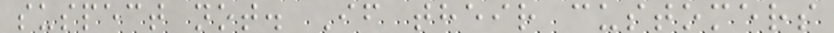suspect not. If their customers
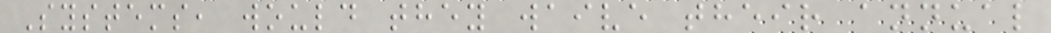Systems, would they waive their annual
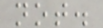not.
